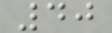40
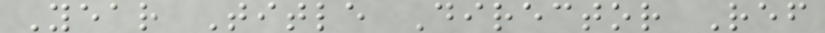Year Title Director Ref
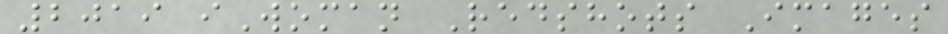2019 iWoman Redshots Images
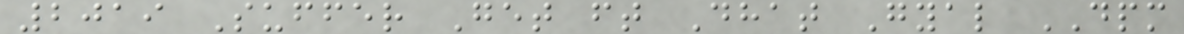2019 Suffer Get ft Dhat Gyal DPM
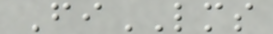FiLMS
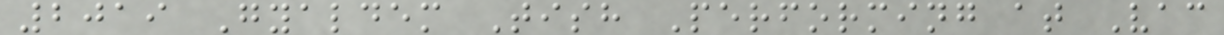2019 Gyaldem Tish Performing at Vac
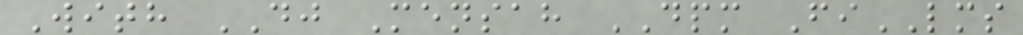With DJ Mensah DPM FiLMS
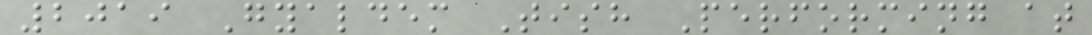2019 Gyaldem Tish Performing at
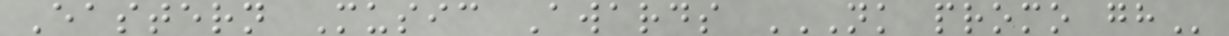Eastern Music Awards NK PROMO GH
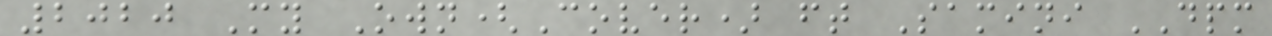2020 My Own(Cover) ft Samini DPM
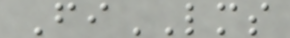FiLMS
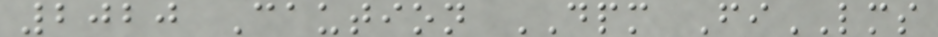2020 Caution DPM FiLMS
